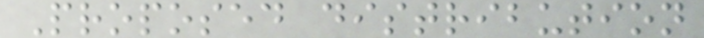Proposed distribution
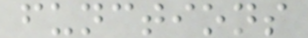functions
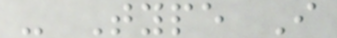- Type I
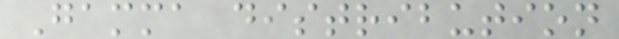Gamma distribution
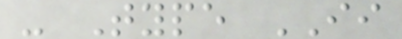- Type II
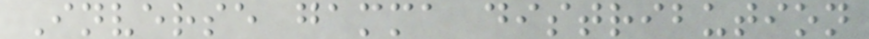Inverse gamma distribution
